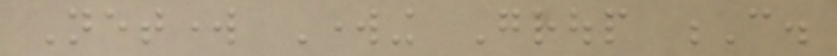Network Working Group C.
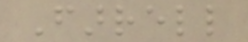Farrell
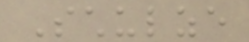Schulze
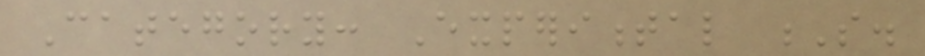Category: Experimental S.
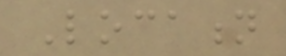Location
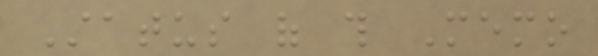Status of this Memo
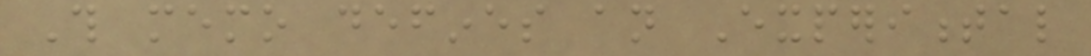This memo defines an Experimental
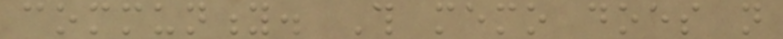community. This memo does not
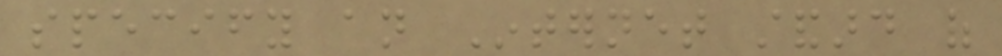specify an Internet standard of
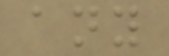any
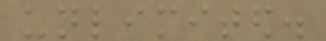unlimited.
